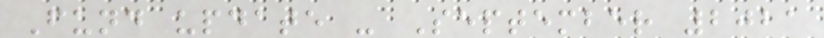Fund update - September 2021
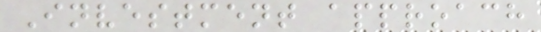Investment approach
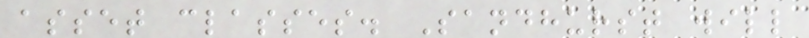asset classes. Sandhurst will
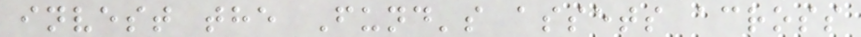invest the Fund's assets across
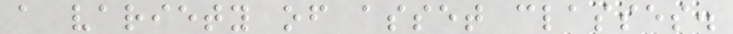a variety of asset classes.
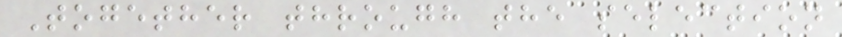Together through the selection
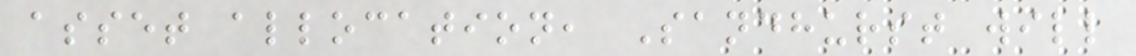asset allocation, Sandhurst will
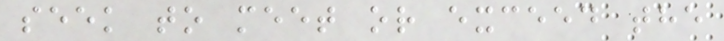seek to meet or exceed the
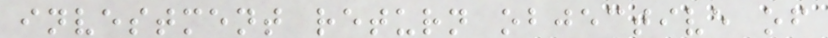investment return objective of
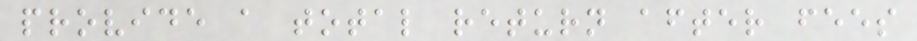provide a total return after fees
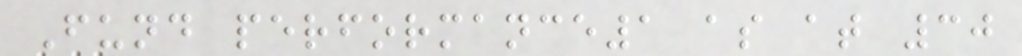Fund performance1 as at 30
